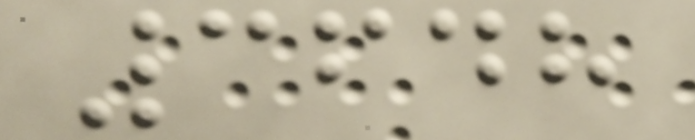3648
